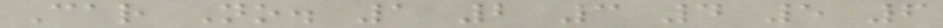Car No. 1 2 3 4 5 6
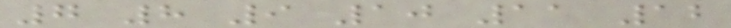7 8 9 10 11 12
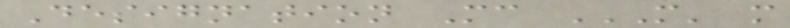Designation Mc M' M
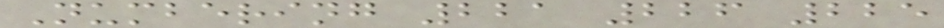Numbering 221 226 225
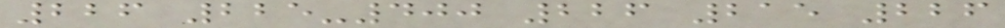226 225-400 226 215 226
